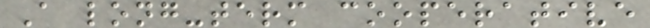A long-term cooperative
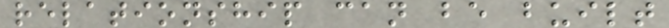relationship can be built
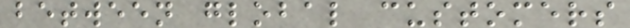between global customers
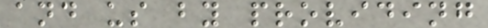and us by providing
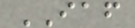IAF
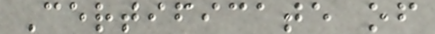Certificate of
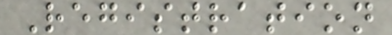Registration
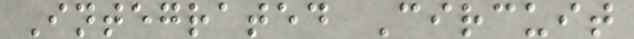Integrated Circuit
